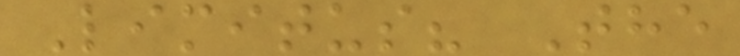Limitus? The
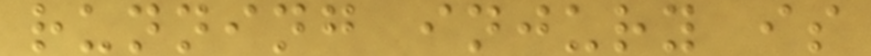running injury is
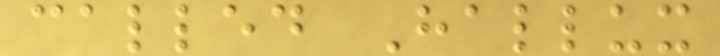called Hallux
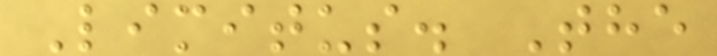Limitus. The
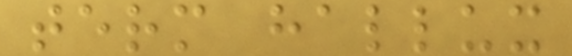term hallux
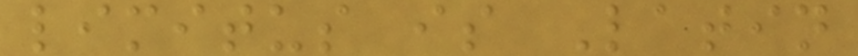limitus is Latin
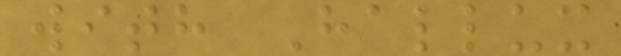with Hallux
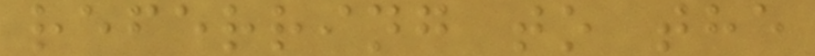referring to the
